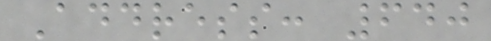Address: 640
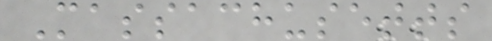Massachusetts
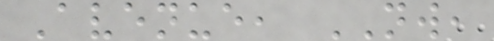Avenue, NW,
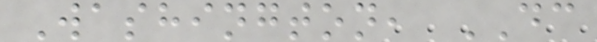Washington, DC
